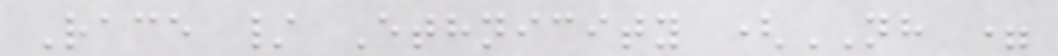Race / Ethnicity (NH =
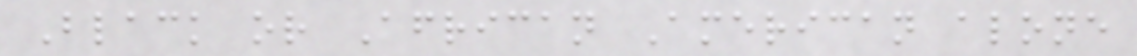Black or African American alone
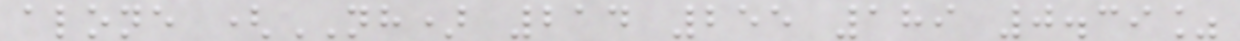alone (NH) 214 255 189 0.39%
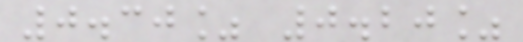0.30% 0.20%
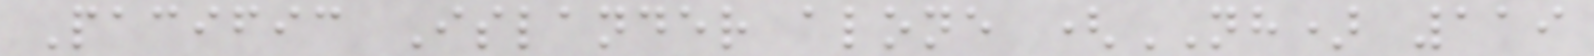Pacific Islander alone (NH) 119
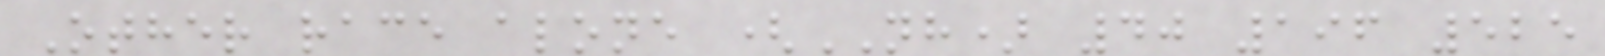Other race alone (NH) 40 196 525
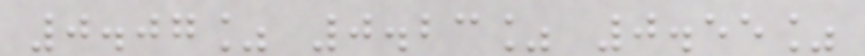0.07% 0.23% 0.55%
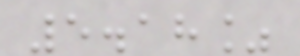5.18%
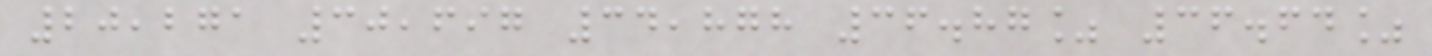20,271 30,697 34,878 36.87% 36.64%
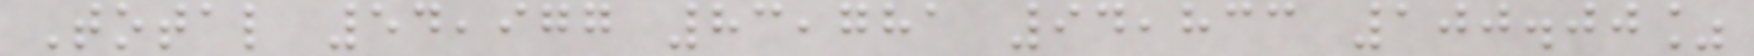Total 54,977 83,781 94,833 100.00%
